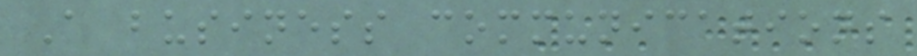A business communications
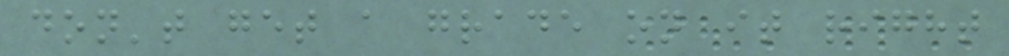don't get a grade on it right
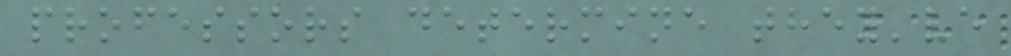professors determine they've
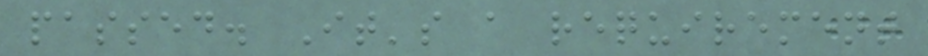passed. It's a requirement
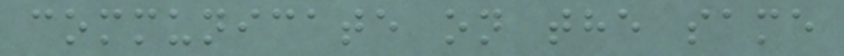communicate on the same
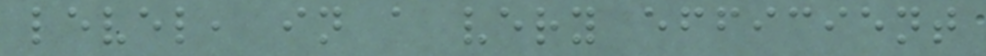level, in a very efficient
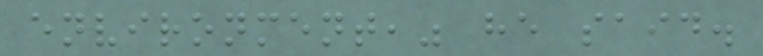environment," he said.
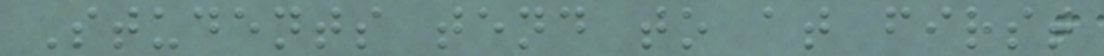Students tend to at first
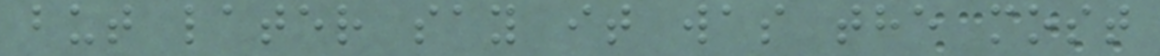but later say it was the most
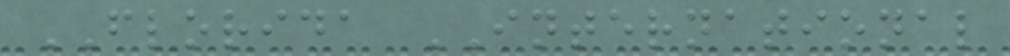FLORIDA INTERNATIONAL
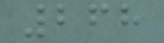268
